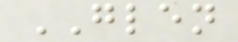GLEN
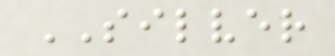SILVER
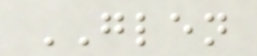GLEN
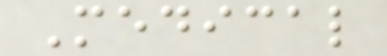Medical
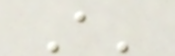A'
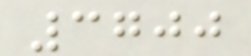3700
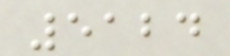5124
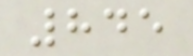845
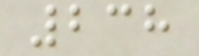238
